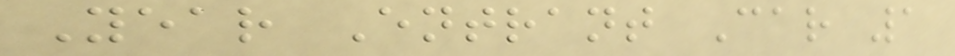Year Entrant Car 1
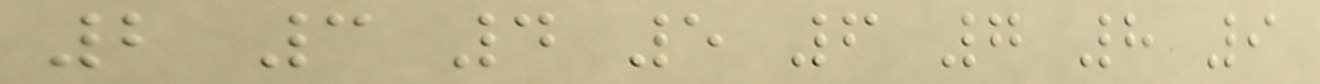2 3 4 5 6 7 8 9
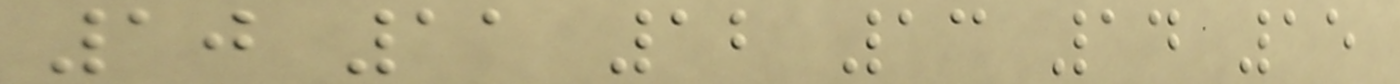10 11 12 13 14 15
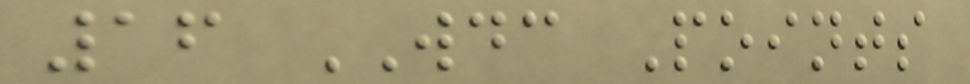16 WDC Points
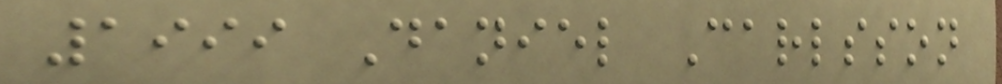1999 Daniel Carlsson
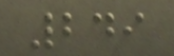249
